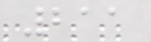211
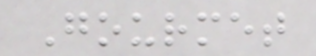Gourmet
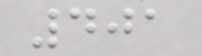401
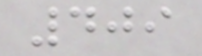409
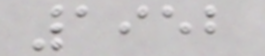1952
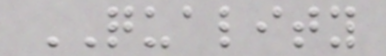QUALITY
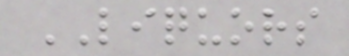LIQUORS
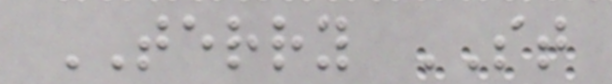TERRY ST
